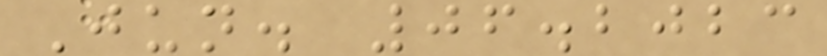Jun. 06.2023
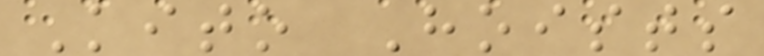Kito Hoists
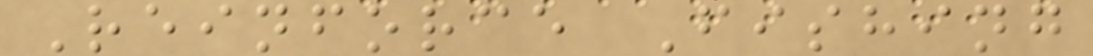Reinforce Fishing
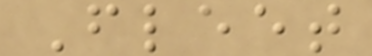Fleet
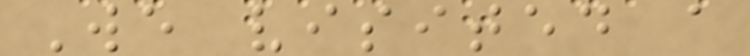We visited a
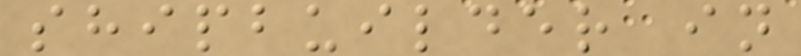shipbuilder in
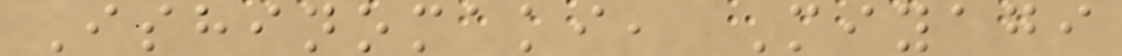Ishinomaki, Miyagi
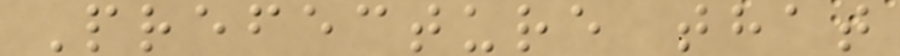Prefecture that
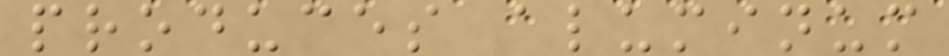produces aluminum
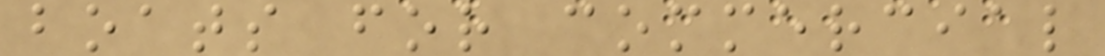boats for commercial
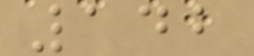142
